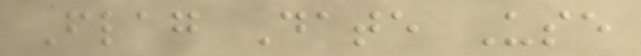Flag Date Use
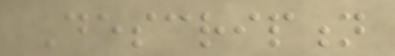Description
